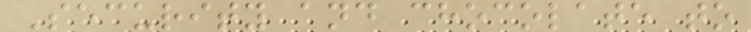Security and chocolate to
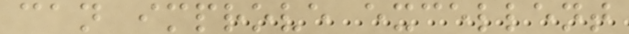can improve excellent
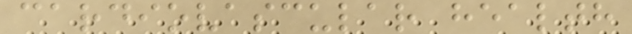cardiovascular health
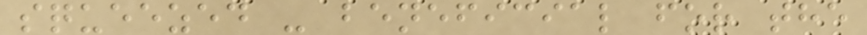squeezed - beneficial for the
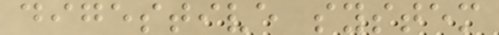digestive system
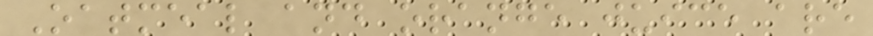Oatmeal and orange juice are
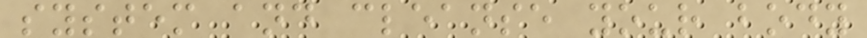system and cleanse your body
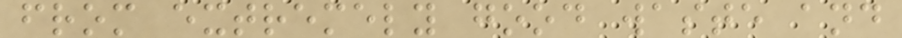from extremely good waste and
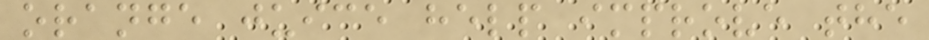orange juice help improve the
